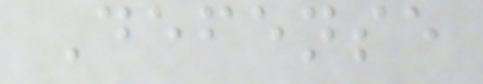Defense
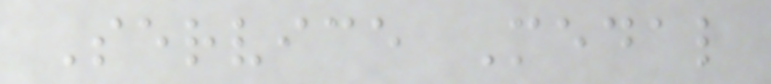Service Medal
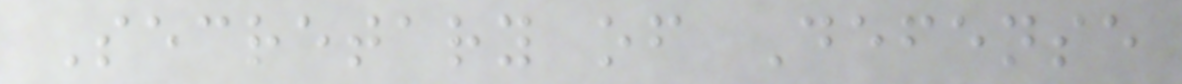Secretary of Defense
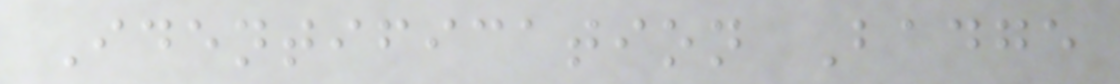Identification Badge
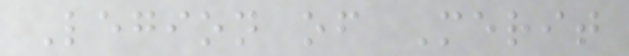Legion of Merit
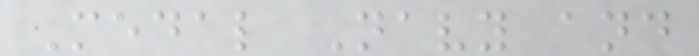Medal Navy and
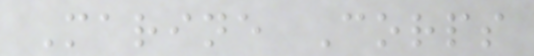Marine Corps
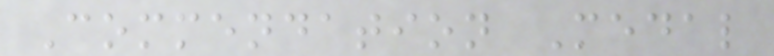Commendation Medal
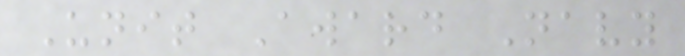Unit Award Navy
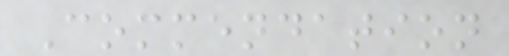Commendation
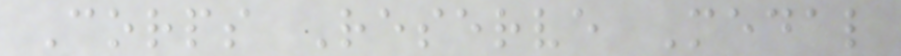Corps Reserve Medal
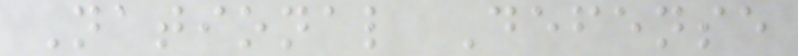National Defense
